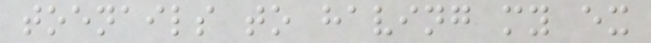toenails to having my ex
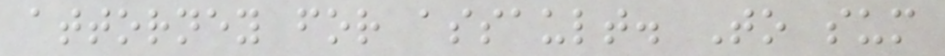attorney for assault. To sum
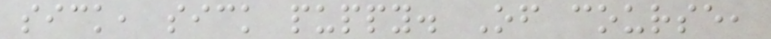sick, sick puppy. Of course,
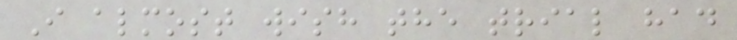I almost wish the trial had
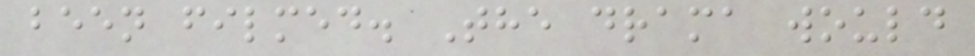been filmed. The drama would
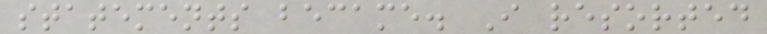statements became. I resorted
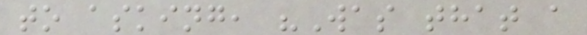to asking, "Was that a
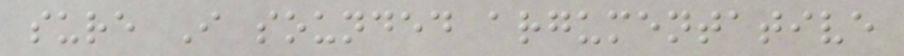sure I sounded argumentative
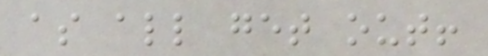as all get out!
